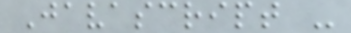Javascript -
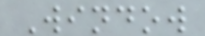Window
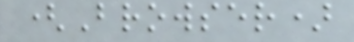(Browser)
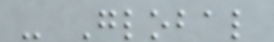- Global
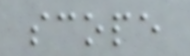scope
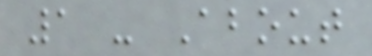1 - About
